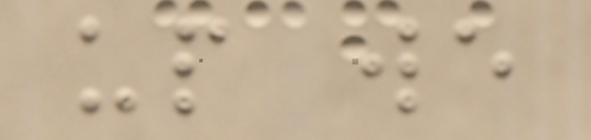up we
